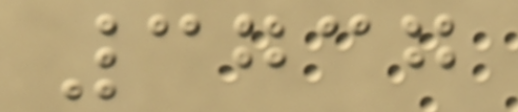3737
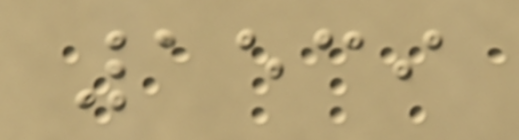1539
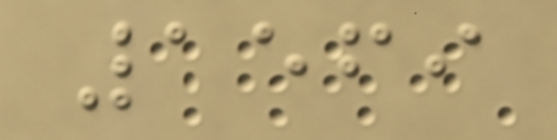1569
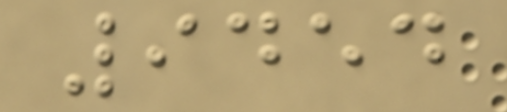9454
